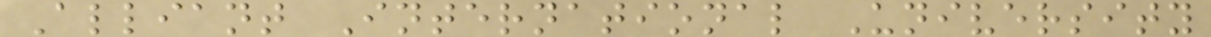Alliant International University
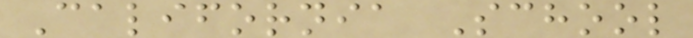California School
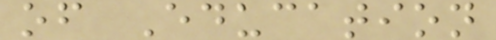of Education
